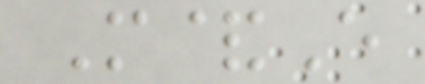M&E
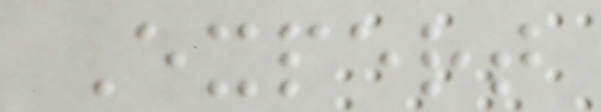Expert
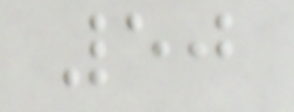50
